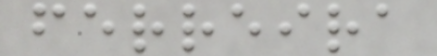ferreira
